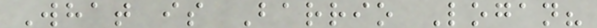What is Barrio Logan?
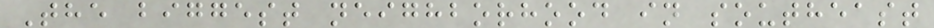The biggest neighborhood in southeast
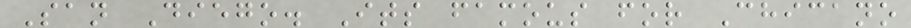San Diego. Its famous for Chicano
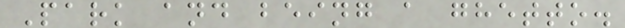Park and being a ghetto.
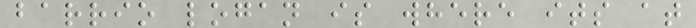barrio logan is where its at
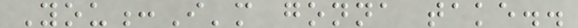You:I'm gonna take..
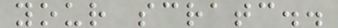your scratc..
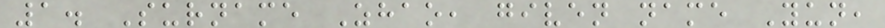1. Surname Zhao, given name Yun,
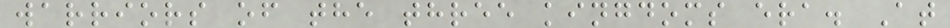warriors of the three kingdoms era. At
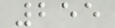255
